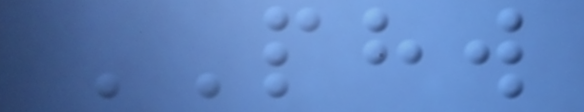PHW
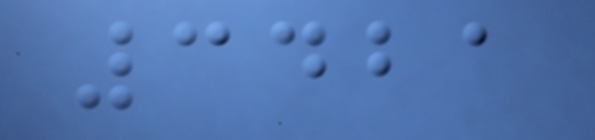3421
